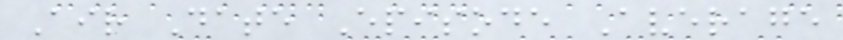Air Date Episode Average
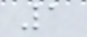1
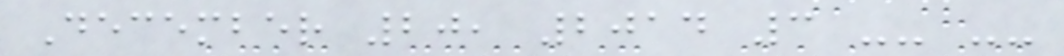December 20, 2014 3 -- --
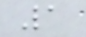1
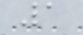1
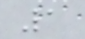1
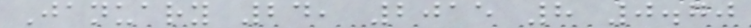January 24, 2015 8 0.70
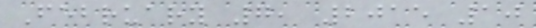February 7, 2015 10
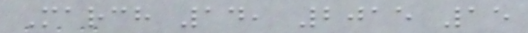March 14, 2015 15
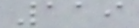119
